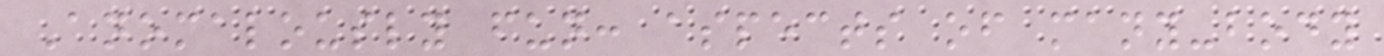Anomalously fun: aspects of many-body
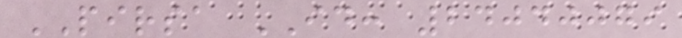PIRSA ID: 24040079
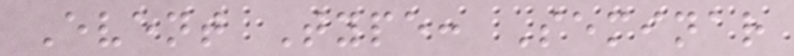Event Type: Seminar
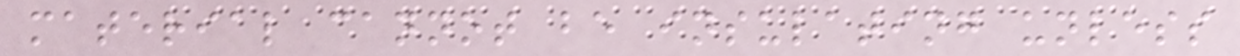material cannot be insulating unless
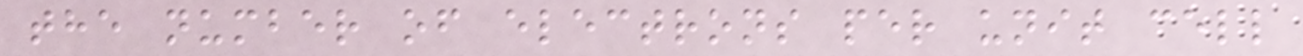the number of electrons per unit cell
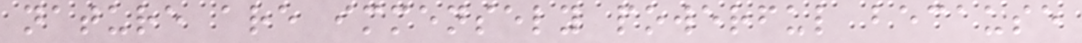nature are immensely powerful because
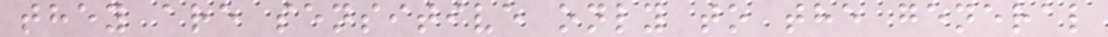they are sensitive only to the general
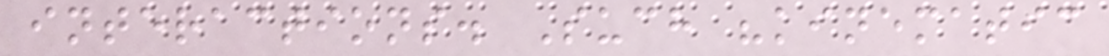interactions. Such "kinematic
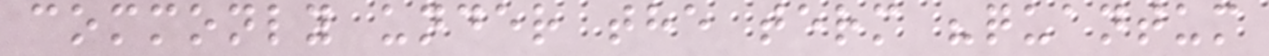commonly under the term "quantum
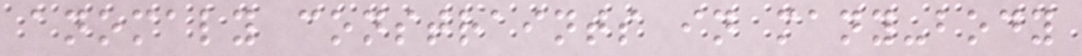anomaly constraints in many-body
